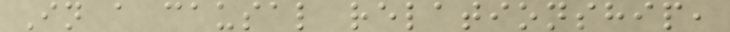In a causal relationship,
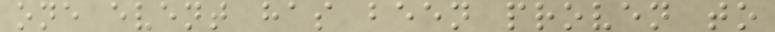one event has been proven to
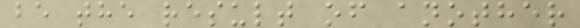be the result of another
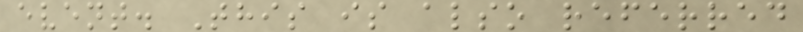event. This is also referred
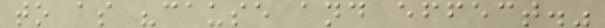to as "cause and effect."
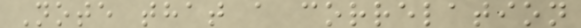Note that a correlation
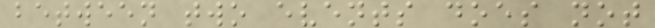between two events does not
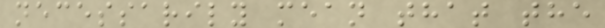necessarily mean that the
